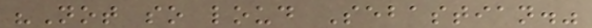"Not so loud Sebastian."
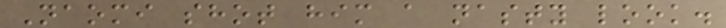Naomi shot him a nasty look.
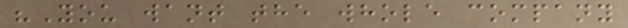"You want the whole company
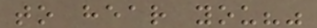to hear you?"
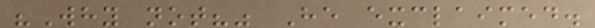"Why not?" He exclaimed.
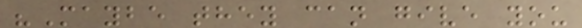"Maybe they can give you
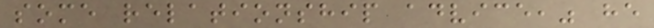some relationship advice," he
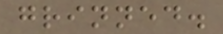grinned.
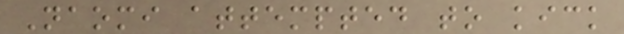Naomi attempted to kick
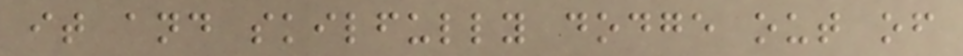it and skilfully dodge out of
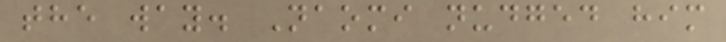the way. Naomi nudged him
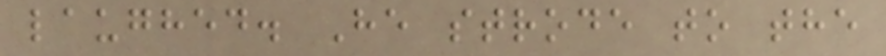laughed. He strode to the
